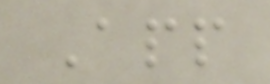App
